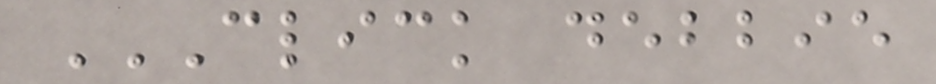CLICK DEBBIE
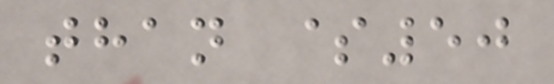than $50
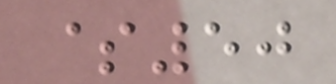$50
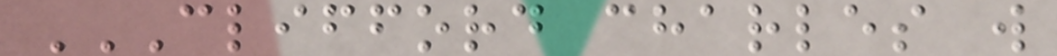CLIFFORD CHARLES W
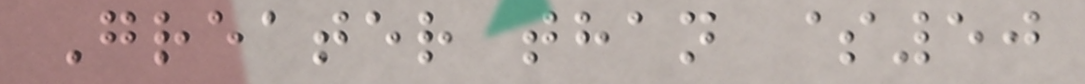Greater than $50
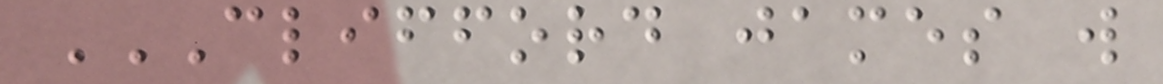CLIFFORD JAMES W
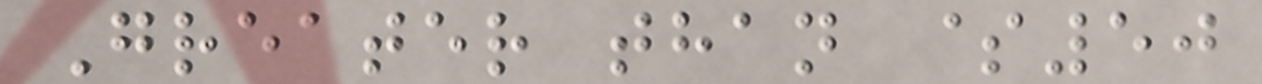Greater than $50
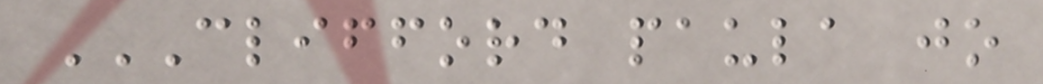CLIFFORD PAULA JO
